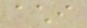achi
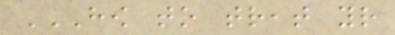HOW TO TREAT YOUR
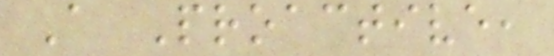A Proactive,
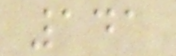141
